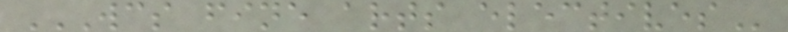WCS FINE ARTS ELECTIVES
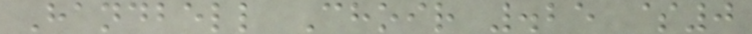Handbell Choir .25 $0
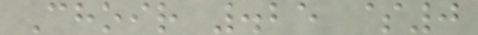Choir .25 $0
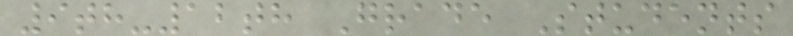9th-12th Grade Students
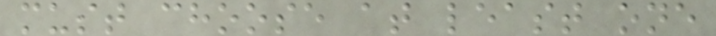must choose at least one
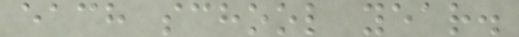each school year.
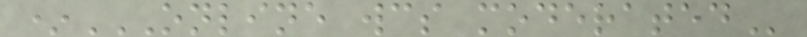*ONLINE WCS MODERATED
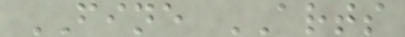FINE ARTS
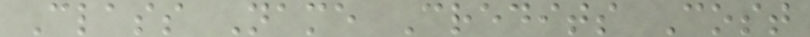Class Name Credits Cost
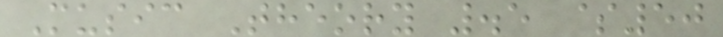Music Theory .5 $50
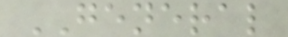GENERAL
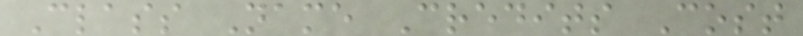Class Name Credits Cost
